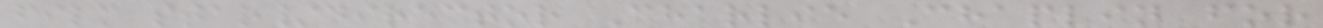film star/director Charlie Chaplin for
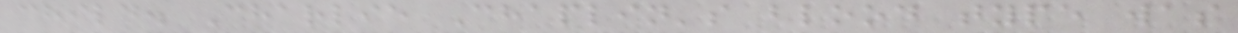child. Charlie Chaplin's blood type was
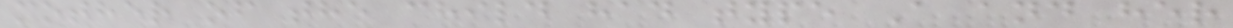mother of the child had type A and her
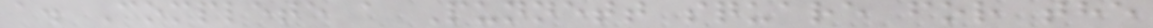a. Complete a Punnett square for the
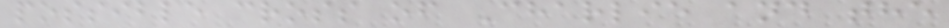possible cross of Charlie and the
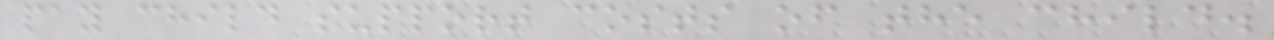pay child support costs of the child.
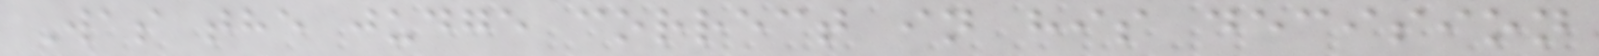Was the judge correct in his decision
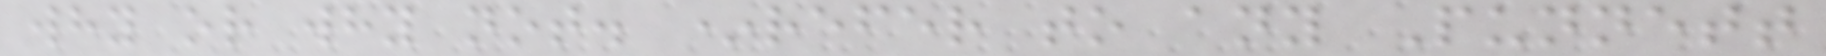why or why not. *refer to any Punnett
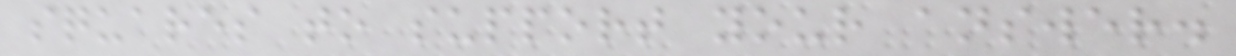squares to support your answer.
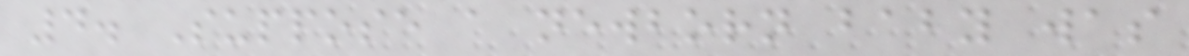4. Suppose a newborn baby was
